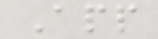App
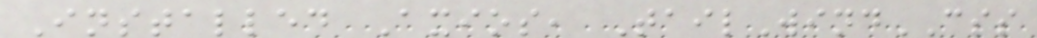Installed Axios, TailWindCSS
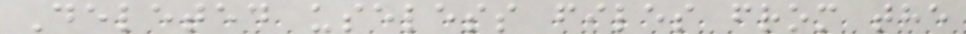Deleted useless files from the
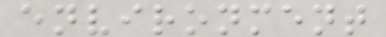environment
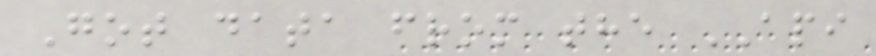Got data from the API
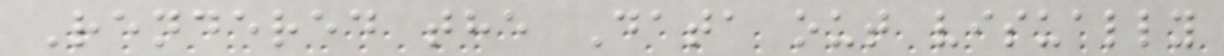Rendered the Data out visually
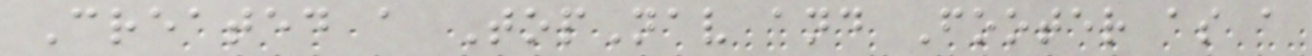Created a TopNav and Footer as a
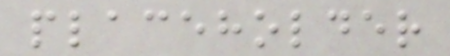placeholder
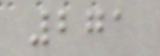271
